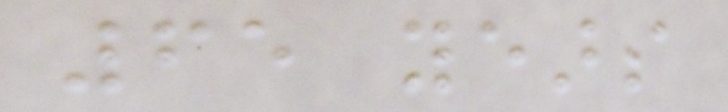65 years
